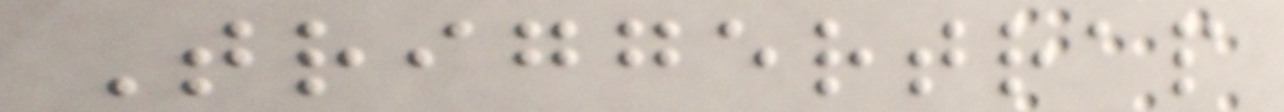Triggertrap
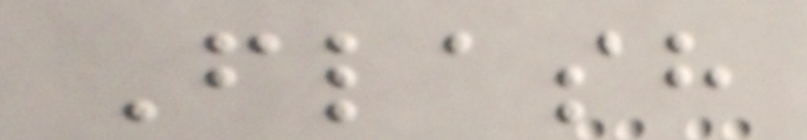Flash
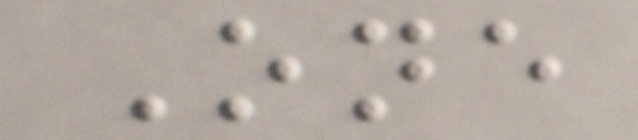One
